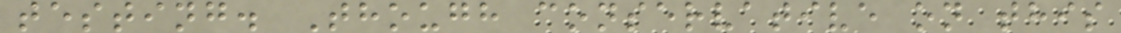testing. Though conservative on this
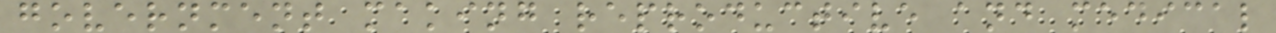government making reproductive and medical
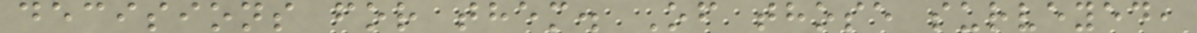decisions for them. Of those surveyed,
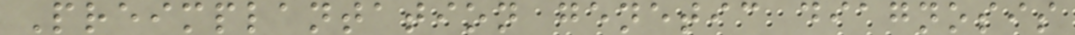Preimplantation genetic diagnosis
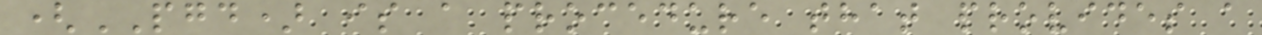(PGD) is a procedure that provides a
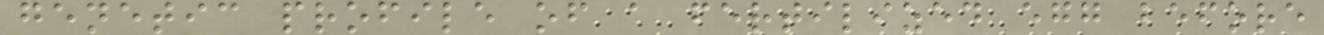genetic profile of a fertilized egg before
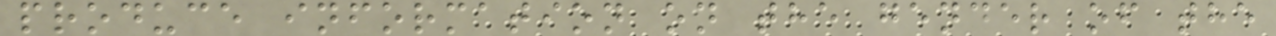produce information on the gender of the
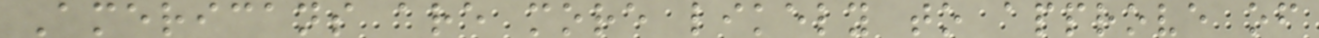Americans are more likely to approve of
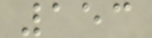153
